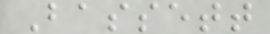Bassett
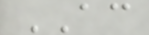AC
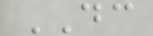DC
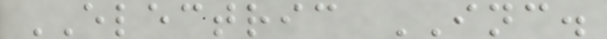ELECTRIC INC.
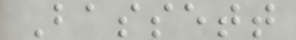Bassett
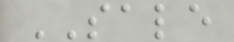SALE
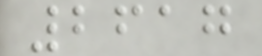2617
